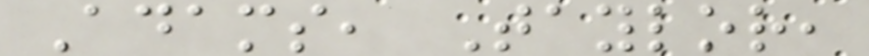Adams, Taylor,
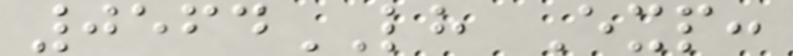0564LH Exp:
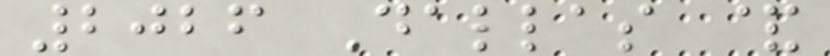2026 Dallas &
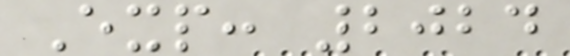Exp: 2024
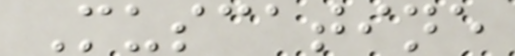Muscatine
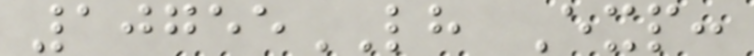10755LH Exp:
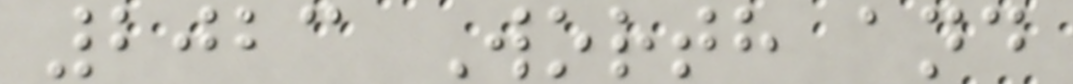2023 Worth and
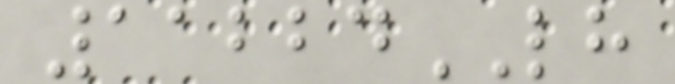11224LH
